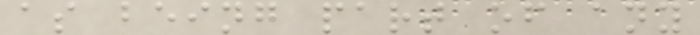as being part of any
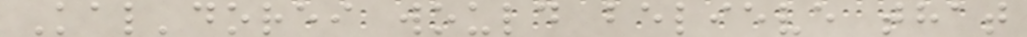Kal'dorei would believe that
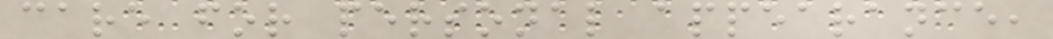care for personal appearance,
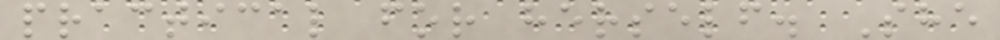practical for herself. She
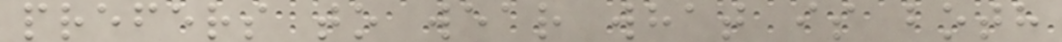prefers to wear what is both
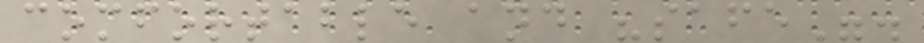comfortable and "safe".
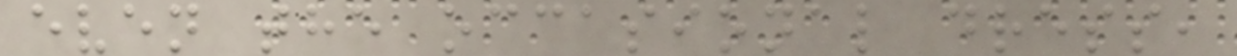even the occasional dress,
